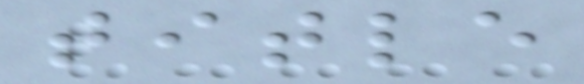title
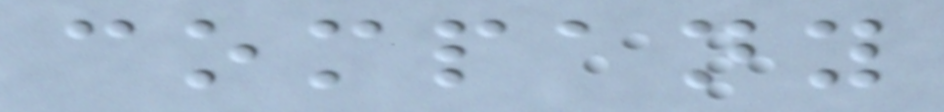company
